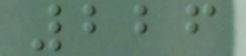226
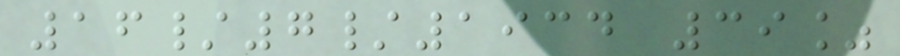16/7/1934 39%
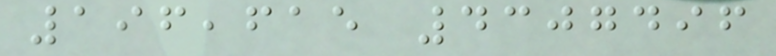196,615 4307496
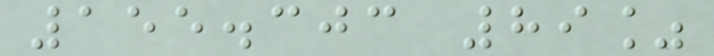155.303 89%
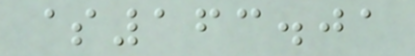$163.01
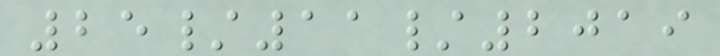25/11/2019
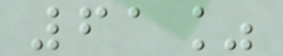61%
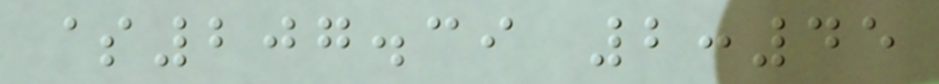$207.39 2:45
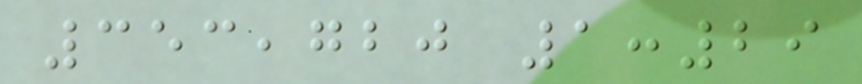353,720 1:29
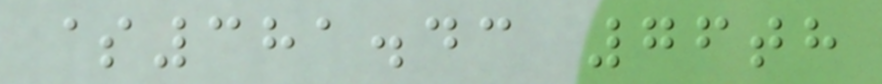$381.43 76th
